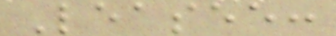Leasee:
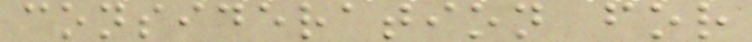consideration for
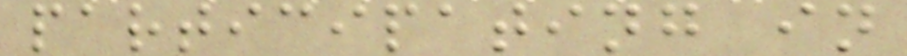participating in
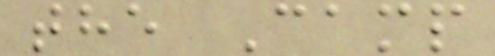the Camp
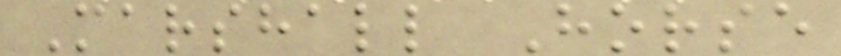Marshall Horse
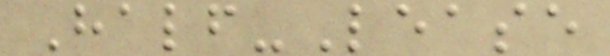Half-Lease
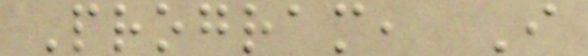Program, I
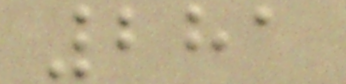281
